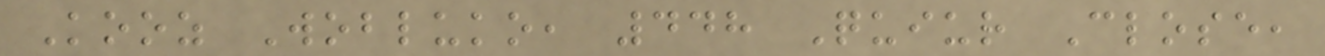Kooz Wobluko, 448 Quiur Close,
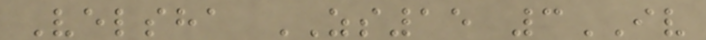Velsha ZS15 3IV
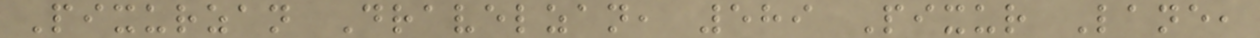Pixurzan Dravelzan, 589 Pixur Lane,
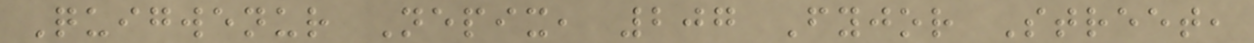Quigwenur Nepix, 207 Fyjor Street,
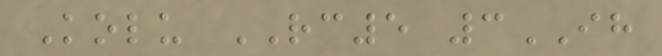Kolu RC5 3IH
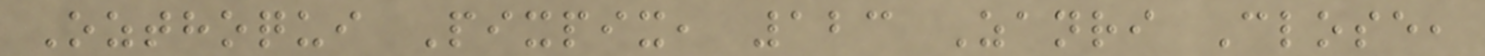Ozthoqui Pixpix, 123 Zanri Close,
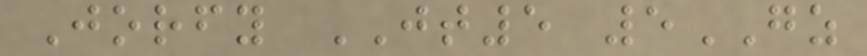Jorfy JT5 5GZ
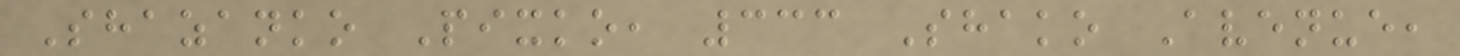Shazanko Pixko, 333 Shako Avenue,
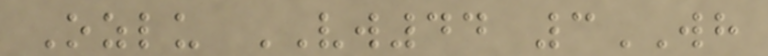Ozlu VW44 3WH
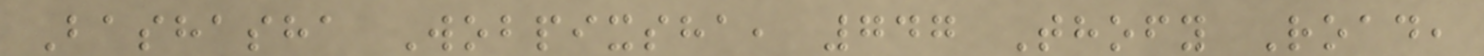Bashasha Wobpixsha, 747 Thofy Road,
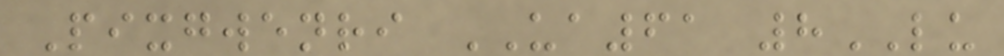Pixgwenri UA61 8LU
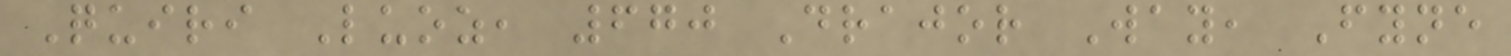Quiri Luoz, 670 Drajor Way, Fyne
